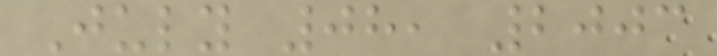July 08, 2003
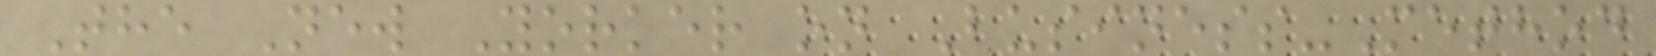The New Yorker on Business-Method
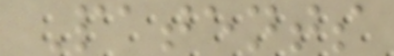Patents
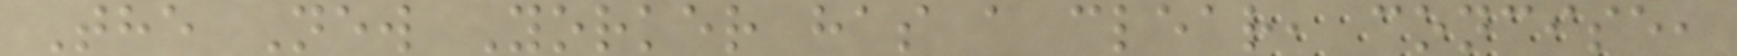The New Yorker has a clear, concise,
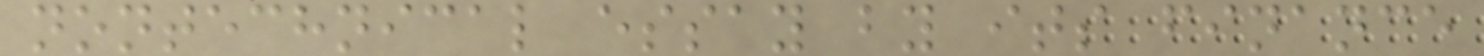nontechnical essay by its finance
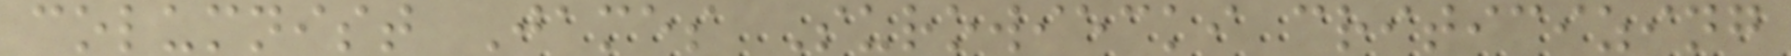columnist James Surowiecki criticizing
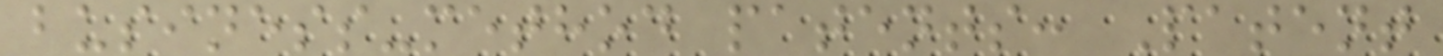business-method patents: Patent
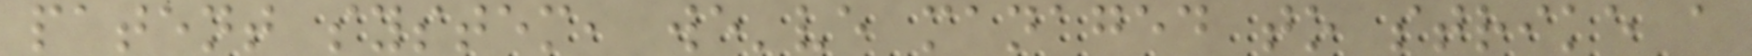patent system, we've managed to strike a
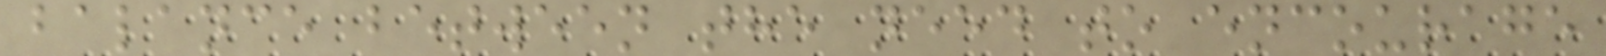balance between the need to encourage
